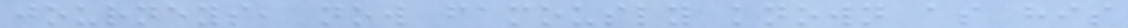journeys, now famously known as his
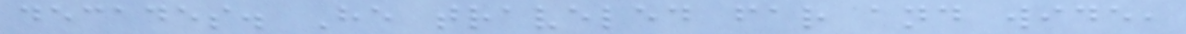decades. He traveled far and wide,
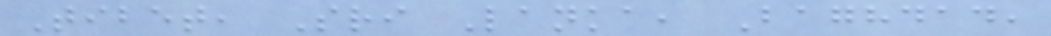Tibet, Sri Lanka, Baghdad,
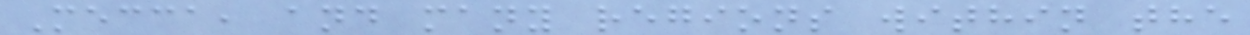Mecca, and many regions within the
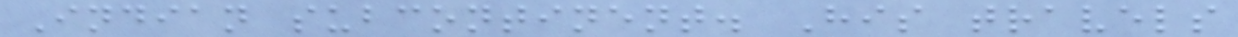Indian subcontinent. His travels
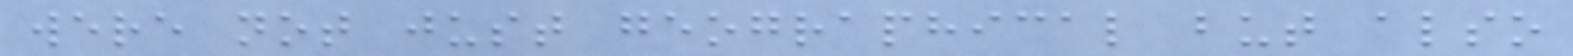were not just geographical but also
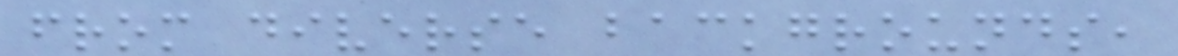from diverse backgrounds,
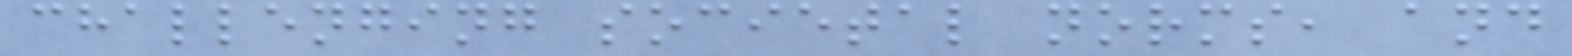challenging societal norms, and
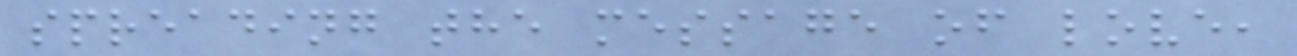spreading the message of love,
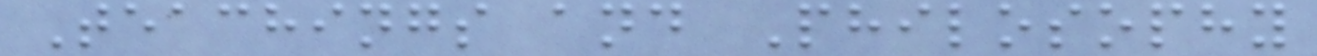Teachings and Philosophy
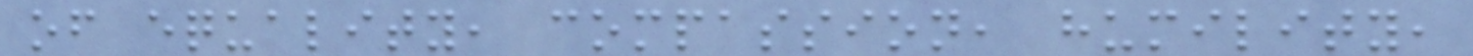of equality, compassion, humility,
